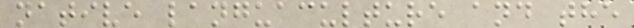native languaculture and the
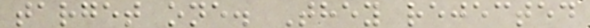target one. They rejected
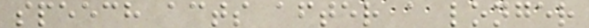speech acts after a longer
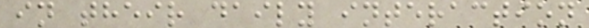in their daily interaction
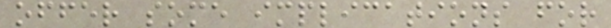offer some implications for
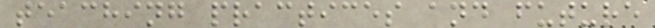teaching practices and future
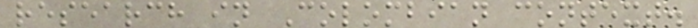research in Colombian context.
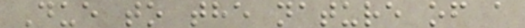Due to the nature of a
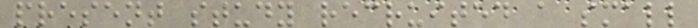present study recruited a small
